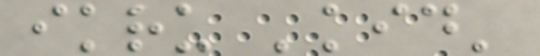ikru 'kid'
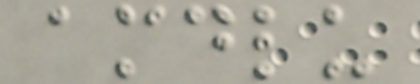amdlu
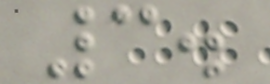3.
